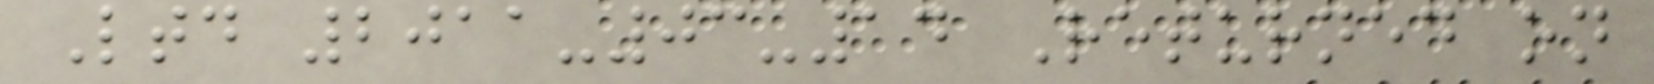Ltd 2011-03-14 Returned on
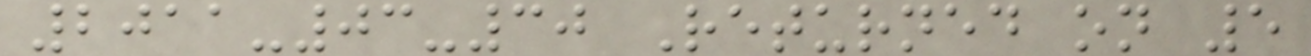2011-03-30 Returned on 5
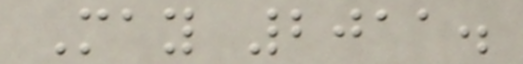May 2011.
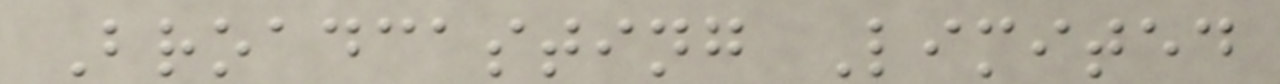Broadcasting Limited
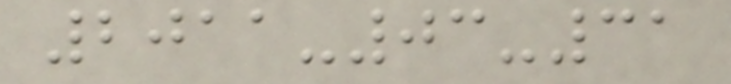2011-03-31
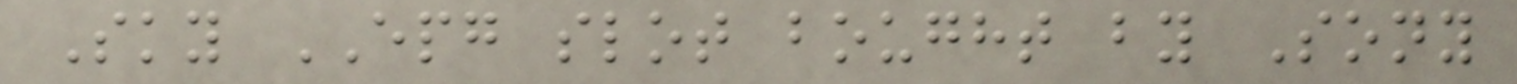Sky EPG slot bought by Sony
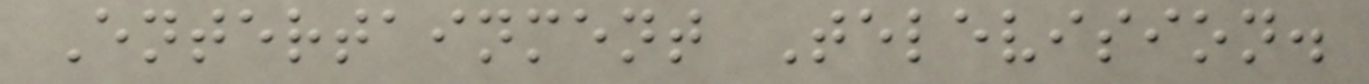Entertainment Television.
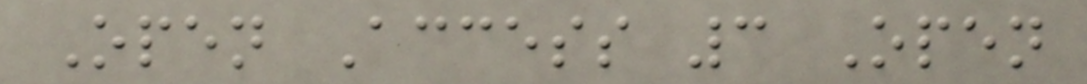Open Access 3 Open
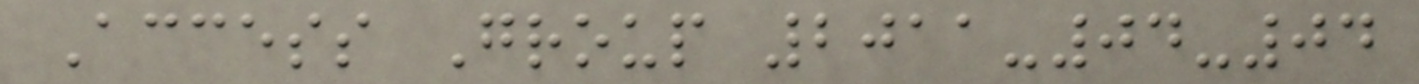Access Group 2011-04-04
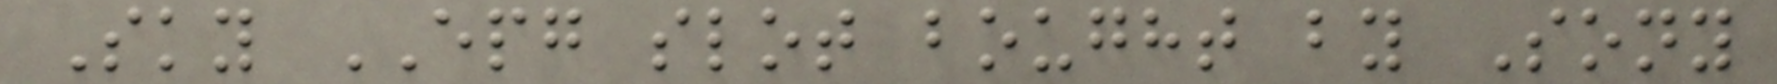Sky EPG slot bought by Sony
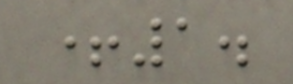+1.
